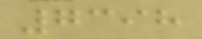7398
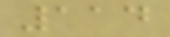114
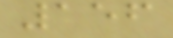156
